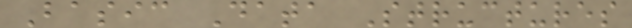Basic Data Structures
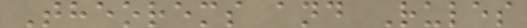Theorems and Rules
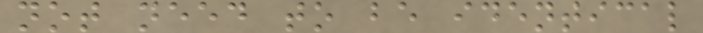not need to be identical
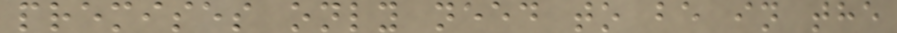premises only need to be in the
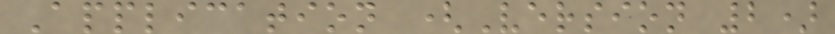Application (Version 2)
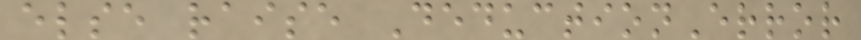else raise DeductionError
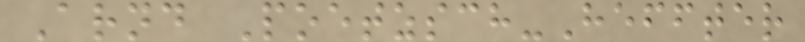Arnd Poetzsch-Heffter
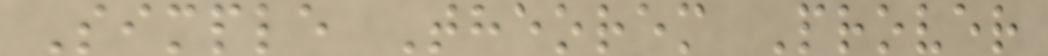Simple Theorem Prover
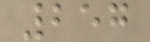257
